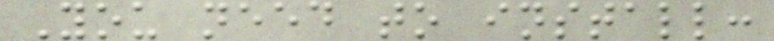You need to install:
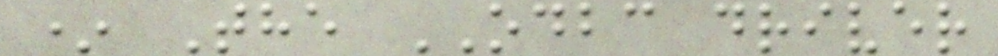* The ODBC driver
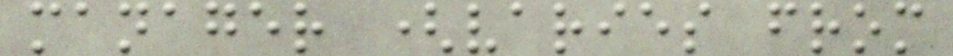manager (varies from
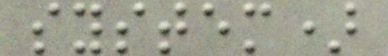system)
